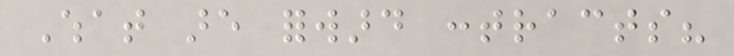What are forward contracts?
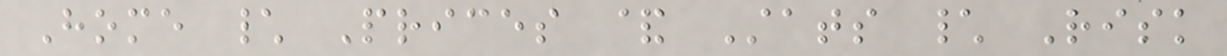Home \ Prices & Stats \ Risk
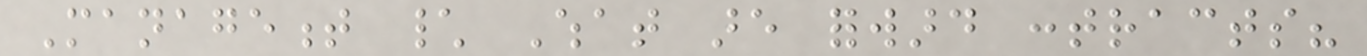Management \ What are forward contracts?
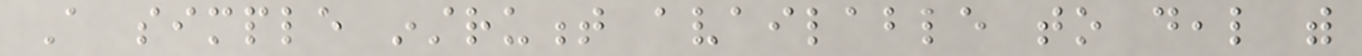A simple instrument available to deal with
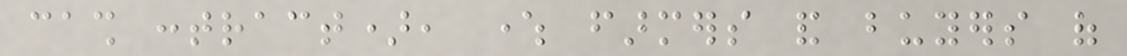cash contract), where farmers and buyers of
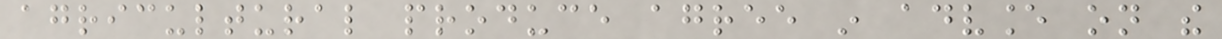agricultural produce agree in advance on the
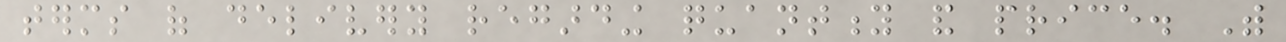terms of delivery regarding quantity and price. With
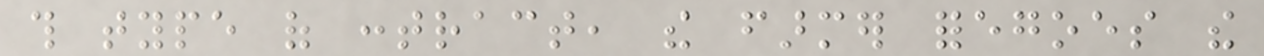this type of contract, the farmer foregoes the
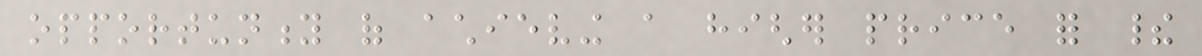opportunity of achieving a higher price for their
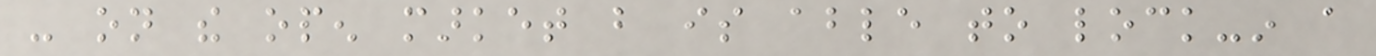- on the open market but is able to lock-in a
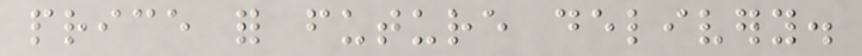price for future delivery.
